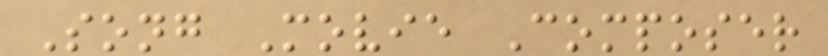Song Movie Composer
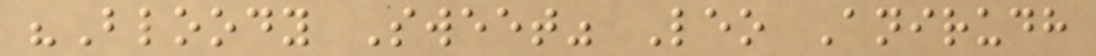"Bloody Sweet" Leo Anirudh
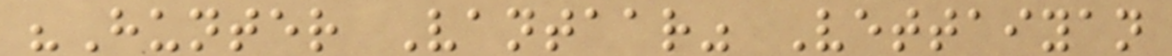"Hunter Vantaar" Vettaiyan
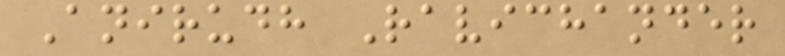Anirudh Ravichander
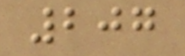207
